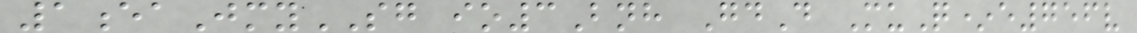1eaJmySG io3Bnh GdD MuQ*e756v
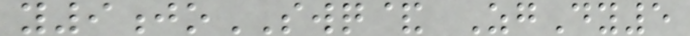y9joSWQ& ZgDy5
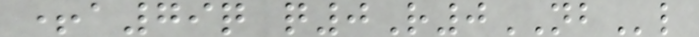+a79q q0R0NBl
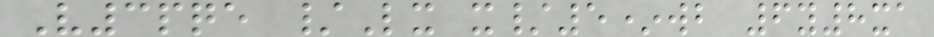V3pqe /Lx x/5*wb 6y8xa
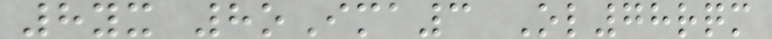8yx 8oIma3 Ol78rqm
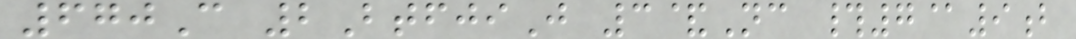670C 2BtfjiJ 3&Nc #7@9b
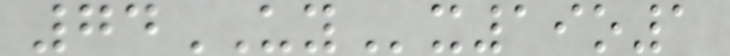74UYx19o1
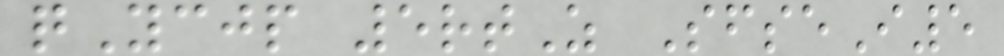qYcjp 5rtZ SfseI5
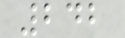242
